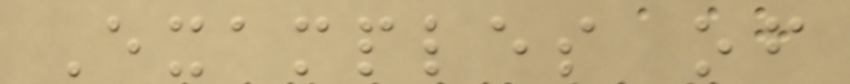Examples of
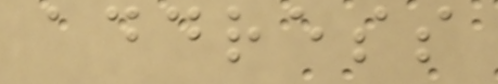address
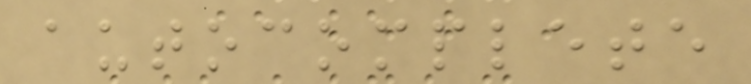autocomplete
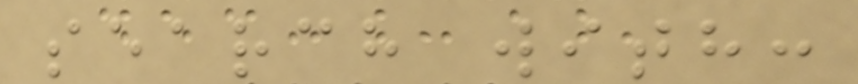search with:
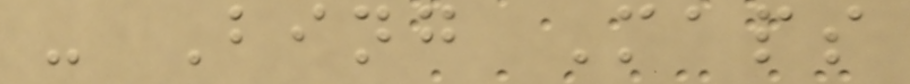- Bing Maps
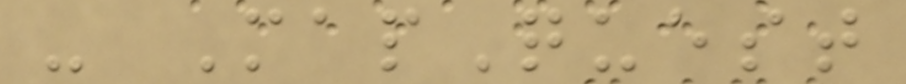- MapQuest
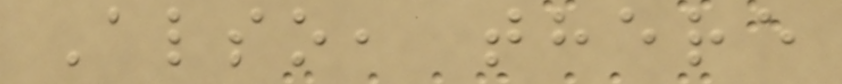Also, there
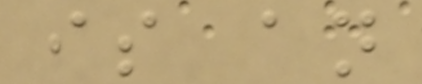is an
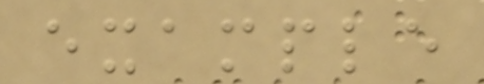example
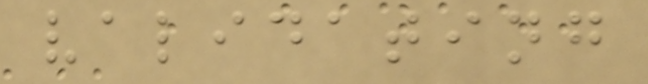validating
